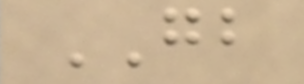GB
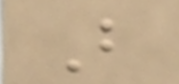B
